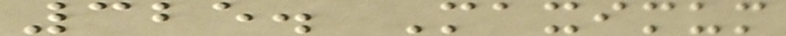325. Maximum
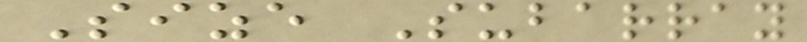Size Subarray
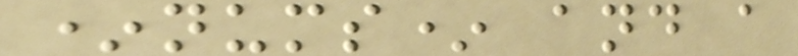*nums* and a
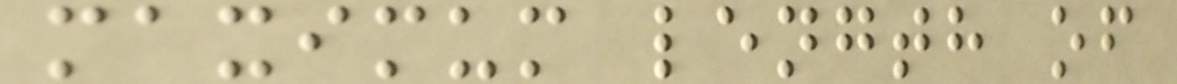maximum length of
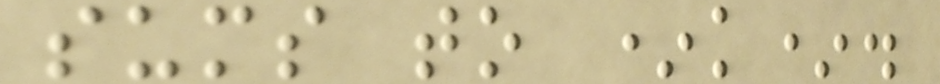sums to *k*.
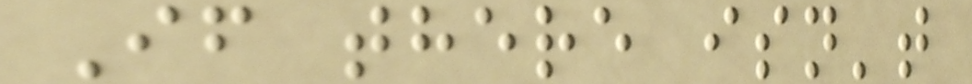If there isn't
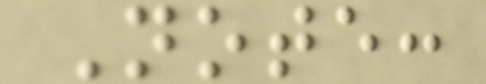Note:
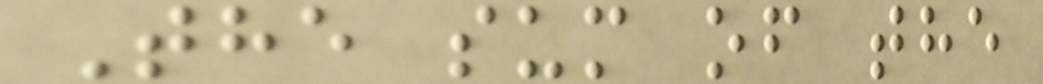The sum of the
